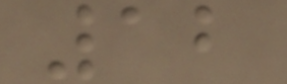12
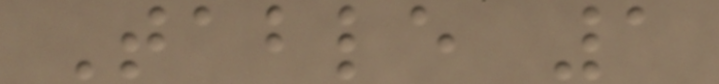Table 1
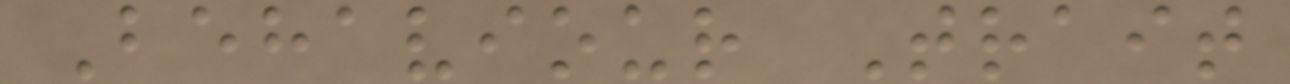Behaviour Trait
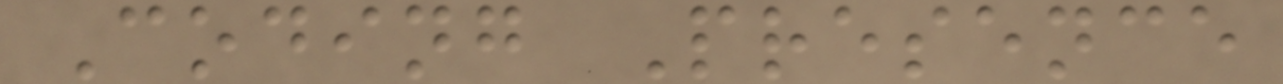Coding Presence
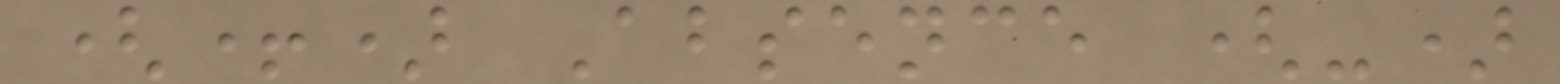(+) Absence (-)
